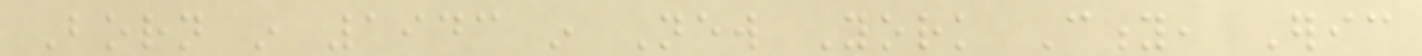Born in 1943 in New York City, Eric
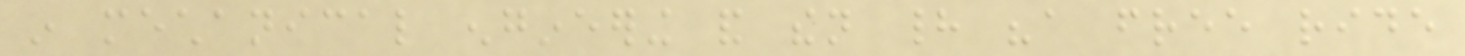in mechanical engineering and then had "a free ride
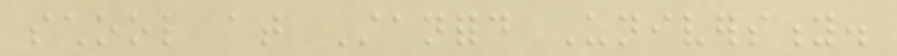school at Stanford University.
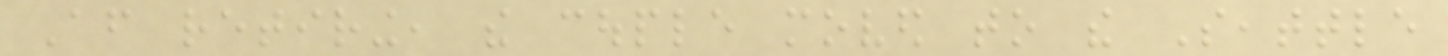After retiring, the couple moved to the Seattle
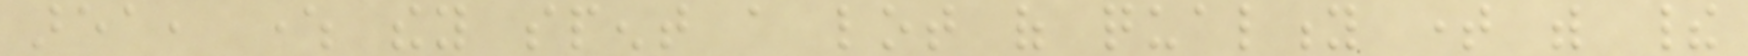area, where they spent a lot of quality time with their
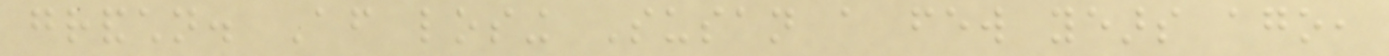grandchildren. After losing Susan a few years ago,
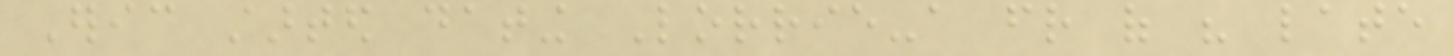Eric started dating Lorrie-a friend of his late
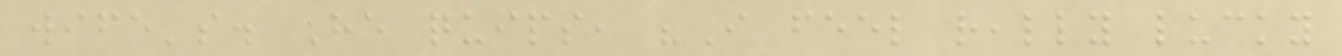wife's. He quips, "I feel really lucky
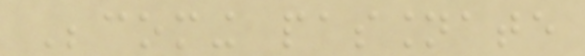Becoming passionate
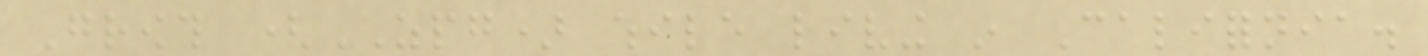Growth (ZPG) while living in California.
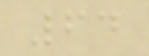64
